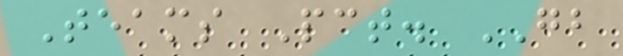Teams Pct. GB
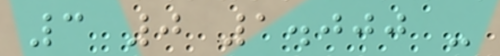3 0 1.000 -
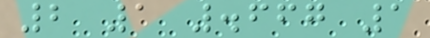2 1 .667 1
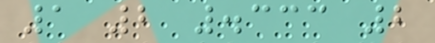1 2 .333 2
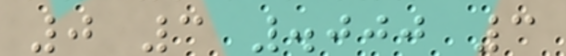0 3 .000 3
